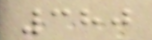380
